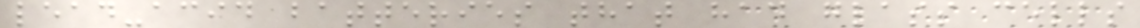lead-acid batteries that had glass cells
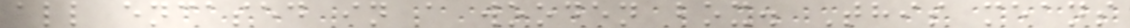all encased in a wooden box. This means
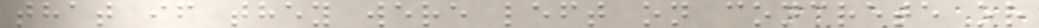that if they were left on concrete or
